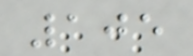105
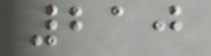210
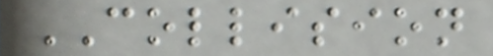COLLISION
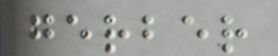gerber
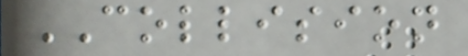COLLISION
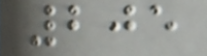205
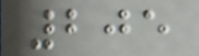205
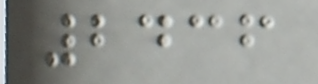2436
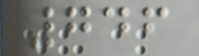746
